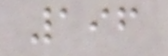196
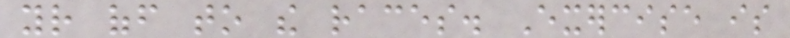your off to the races. Exercise is
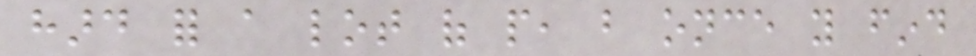hard for a lot of people, but once you find
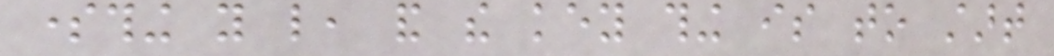something you like, and the key thing is to start
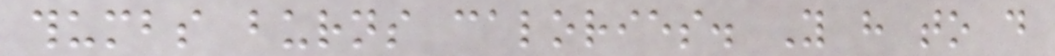thumbs burns calories. You have to do
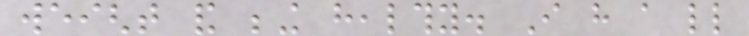weight and being healthy. I have a little
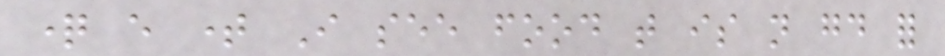question every time I see food that is not good for
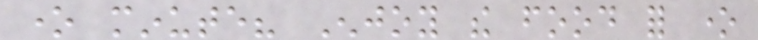one minute? Enjoy the food for one
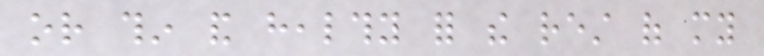or thin and healthy for the rest of my
